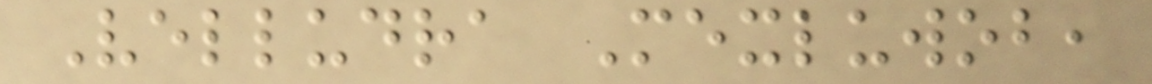Velludra Mexluwob,
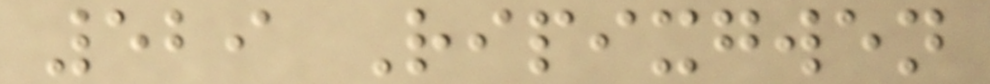529 Ripixgwen
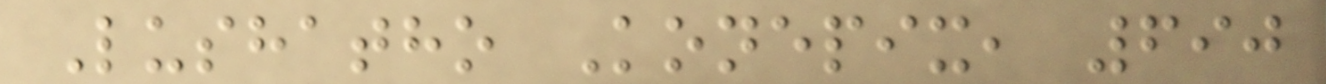Lushatho Konepix, 690
